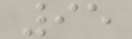95
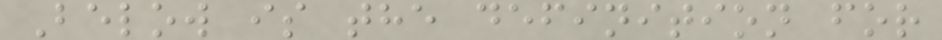Below is the definition for
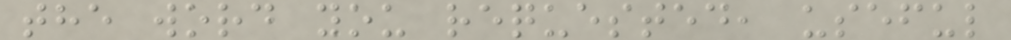the word you requested, useful
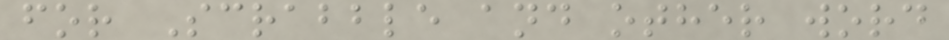for Scrabble and other word
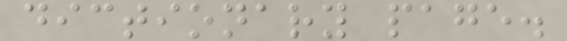dictionary page.
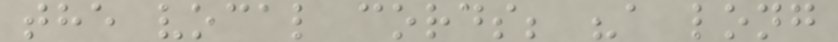the vocal cords; "a long
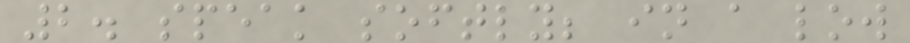2. speak softly; in a low
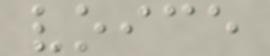voice
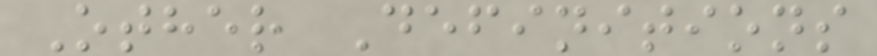Other Definitions
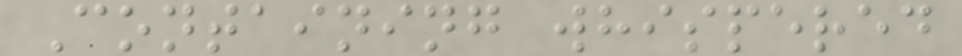Containing whispered
